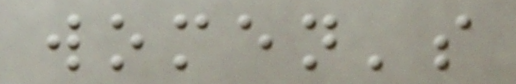women's
